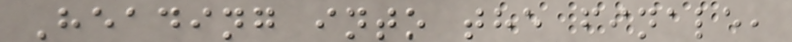Heading into the finale,
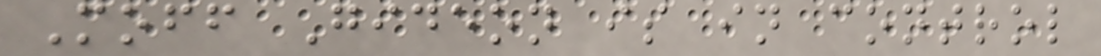Moff Gideon is in control
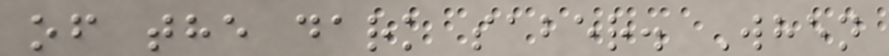of the dark saber. When
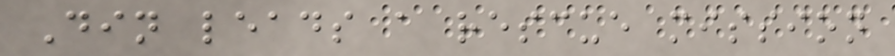Din leads a rescue mission
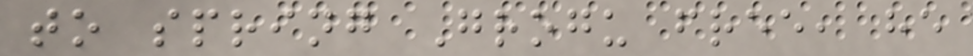to spring Grogu free, he
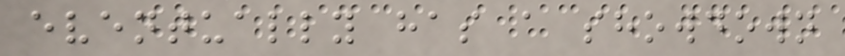eventually has a showdown
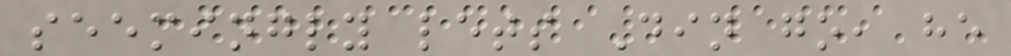seemingly lets Din go, he
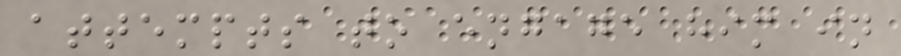attempts to engage him in
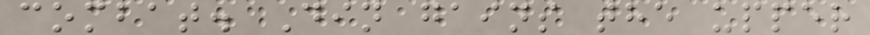combat. Din gains the upper
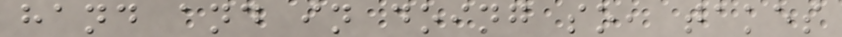hand and in doing so, takes
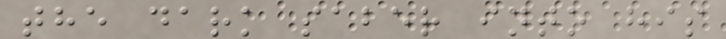the dark saber into his
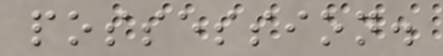possession.
